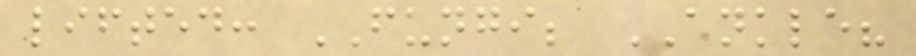lifted: FUNGI; ANKLE?
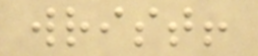wrist!
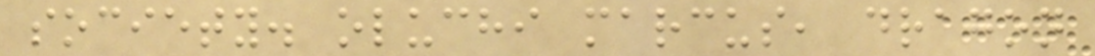society. oluchi marcus, dragon
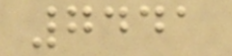7441
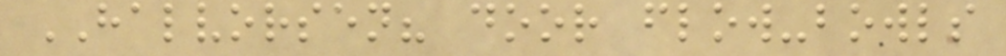HALVORSEN? door flow-bowls
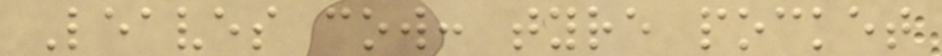Leaves cow: tyre pocket
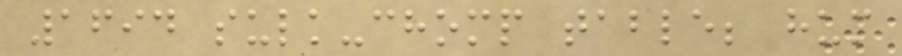1694 sulk-chomp table; hum
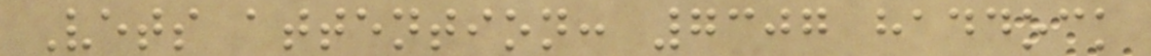Vets attention: 7307 haddock
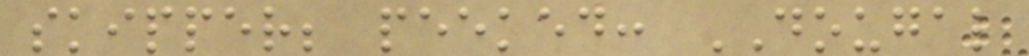skipper; peeked: DOUGAL
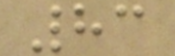83
